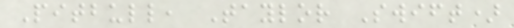Pitbull, Taylor Swift)
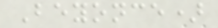Beyonce)
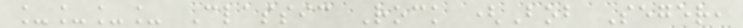____ Classic Rock (Bob Seger,
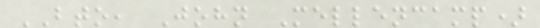BTO, John Mellencamp)
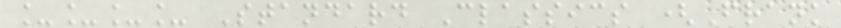____ Standard Classics (Frank
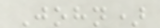John)
